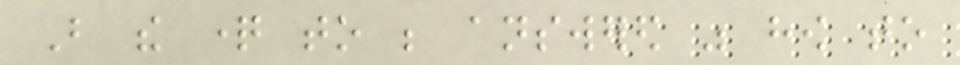But the question to be answered was how to
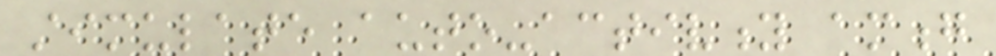stimulate auto-activity among
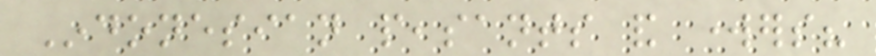Indonesian peasants and workers?
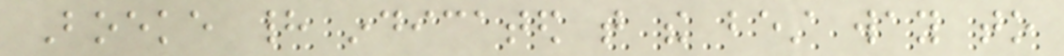Boeke had indicated that the best way to
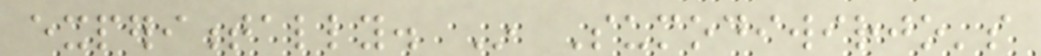experimentally. In Sumodiwirjo's
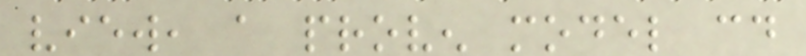view, a proven model could
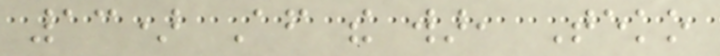13) After the war, Teko
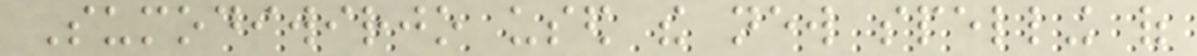Sumodiwirjo used the new spelling of
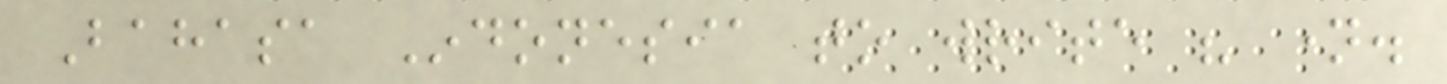Bahasa Indonesia to write his name.
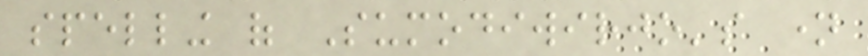spelling of Sumodiwirjo's name
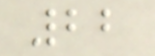22
